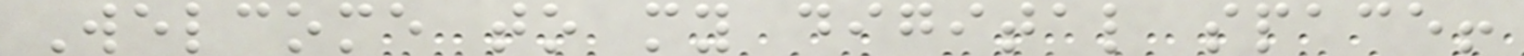Welcome to my digital space!
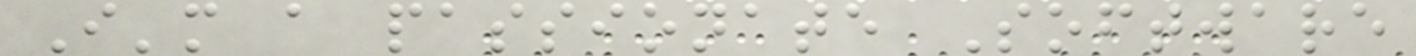I'm a passionate Software
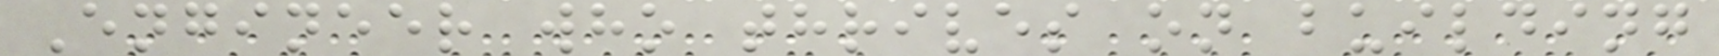Engineer who thrives on building
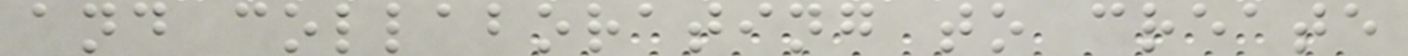and collaborating to create
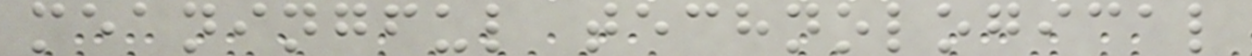meaningful technological
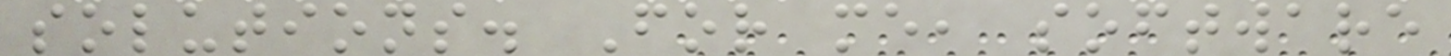solutions. For me, software
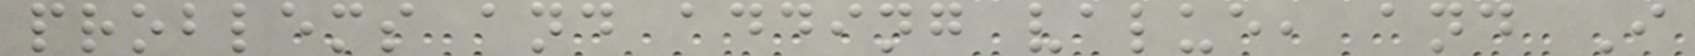problems and adding value, and I
